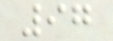97
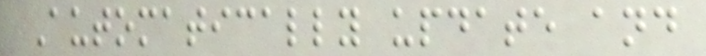Automatically update and
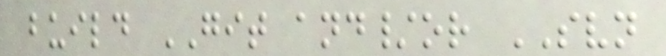build GIT and/or SVN
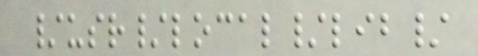/usr/local/lib/
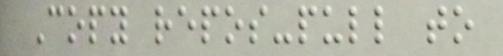Copy repos-pull to
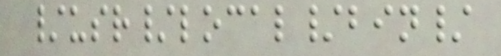/usr/local/bin/
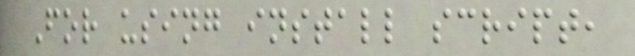For using install script,
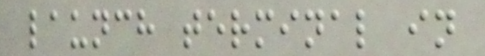launch terminal in
